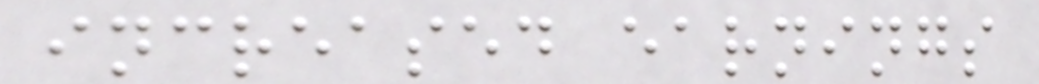increased earnings
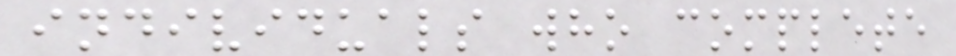individuals who complete
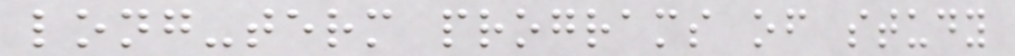long-term programs of study
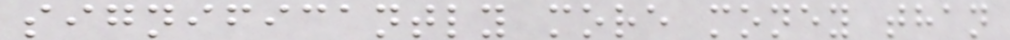significantly more money than
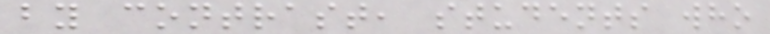by contrast, students who
